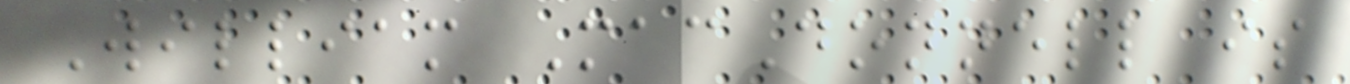William MacDonnell is
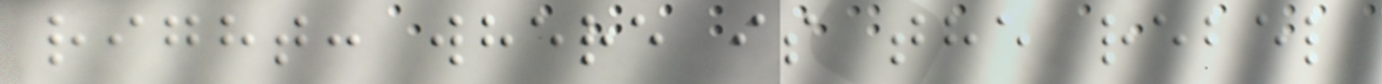right: where is the rebel
